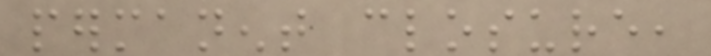permanent closure,
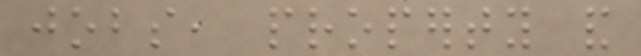jobs, property and
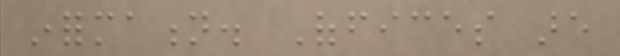information. Offices are
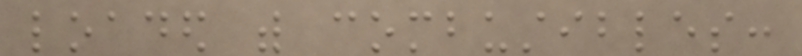loaded with combustibles:
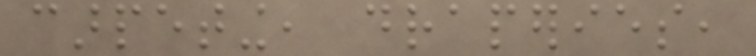carpeting, draperies,
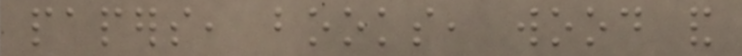papers, books, wood and
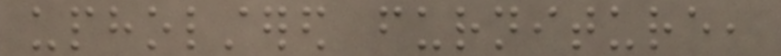upholstered furniture,
